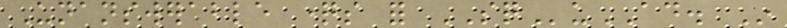Unanswerable questions for SQuAD. In
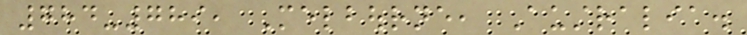784-789, Melbourne, Australia.
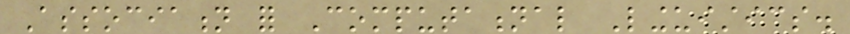Association for Computational Linguistics.
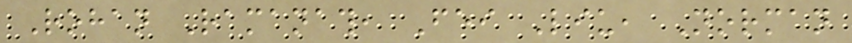Rohan Ramanath, Fei Liu, Norman
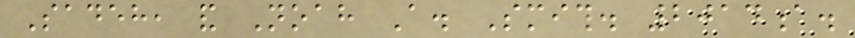Sadeh, and Noah A. Smith. 2014a.
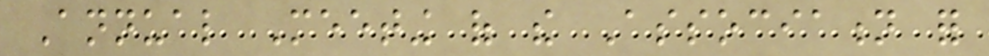Annual Meeting of the Association for
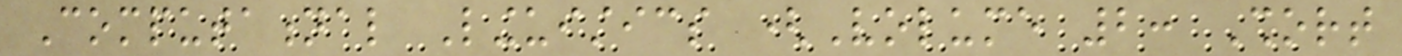Computational Linguistics (Volume 2: Short
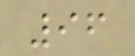96
